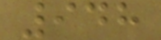948
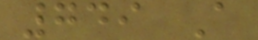749 A
